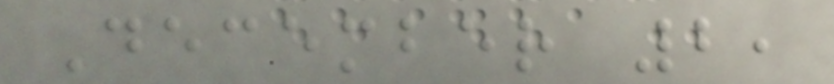December 2,
